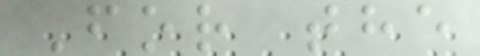For the
